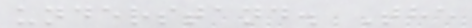understand. The
